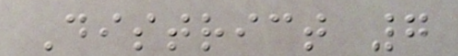District 7
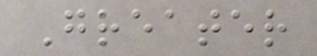Greater
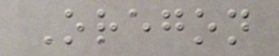Oregon
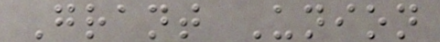Grant Union
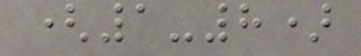(1-8)
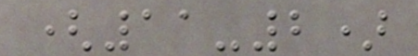(11-2)
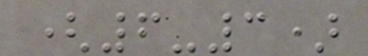(6-3)
